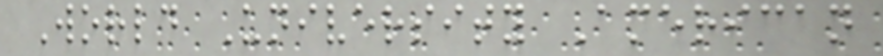World University American
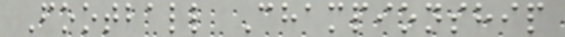Football Championship
